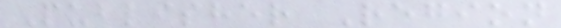Publisher Region
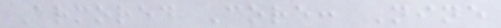Armored Core: Nine
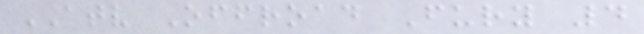ATV Offroad Fury 4
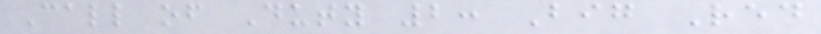Call of Duty 2: Big Red
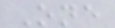One
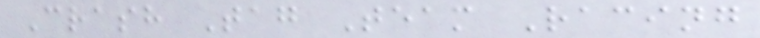Crash Tag Team Racing
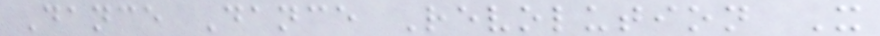Dance Dance Revolution X
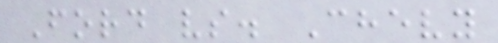Ford vs. Chevy
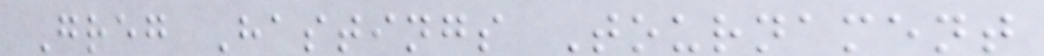Greg Hastings Tournament
